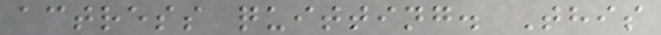actress quitting. This
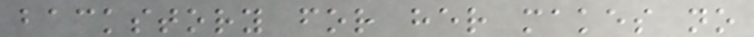backstory for her makes no
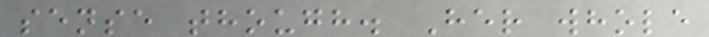sense though. Her whole
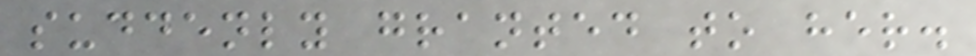suddenly granted to her.
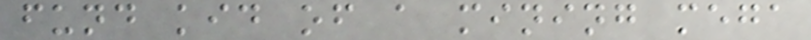fund kid of a mining mega
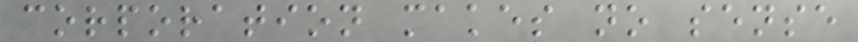corporation makes no sense
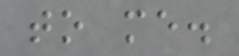to me.
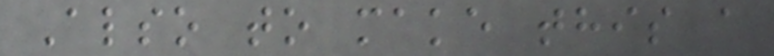Also to make this a
